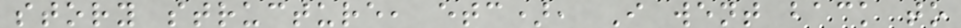story structure, etc), I went back to
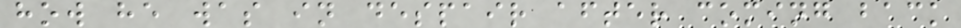how he was in despair after coming back
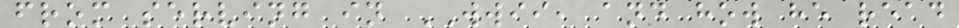from serving in WWII, and how he read
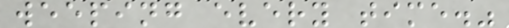weeping every time."
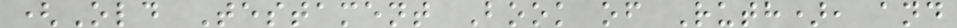(Old Testament Book of Ruth), and
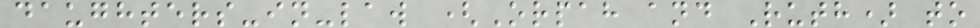daughters-in-law (Orpah and Ruth) to
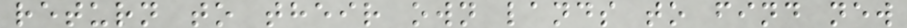return to their own lands to find new
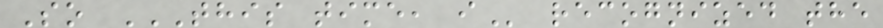So THIS TIME, I recognized the
